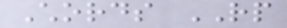Chords RP
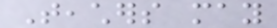Teachers may
